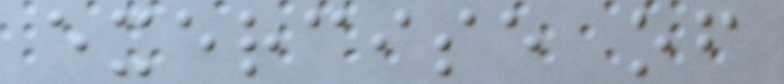exercise of
